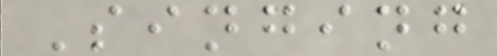Singing
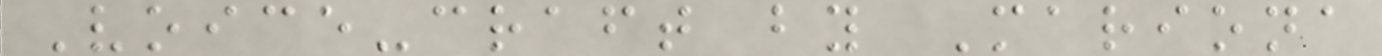Voice-craft by Mariona
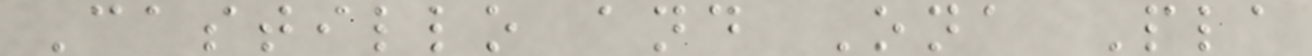Castillo and Ona Pla
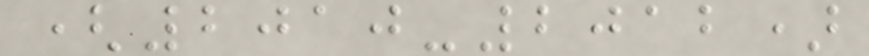(2010-2012)
